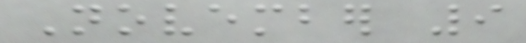November 9
